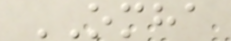OMHA
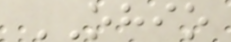OHIO
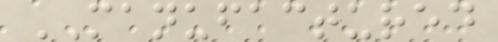MANUFACTURED
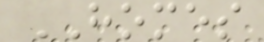HOMES
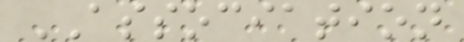ASSOCIATION
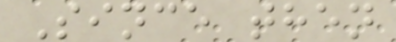Since then
